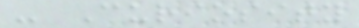- Curiosity
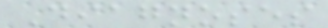Diagnoses
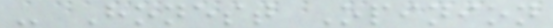- Honest Opinion
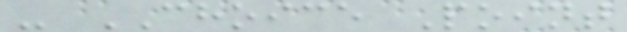- CHOICE Point
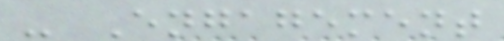- Engagement
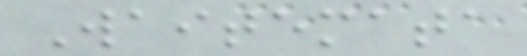Waitemata
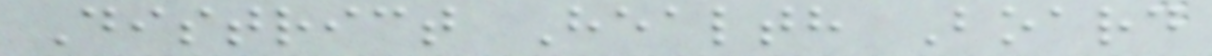District Health Board
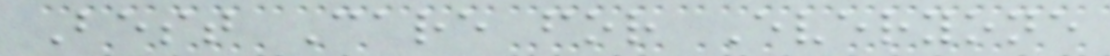Best Care for Everyone
